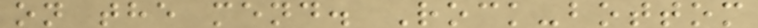on the mend. Rock-bottom
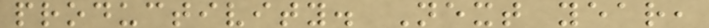productivity. Next year,
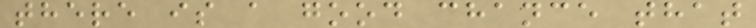there is a good chance that
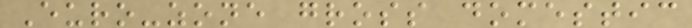Euro-zone gross domestic
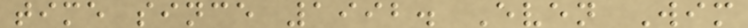time since 1992. Even Wim
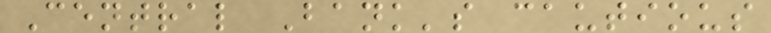Central Bank's cautious
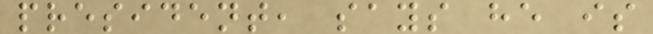president, says he is
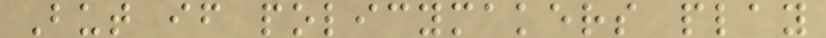But if policymakers play
